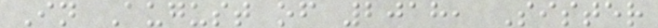In August of 2018, Sister
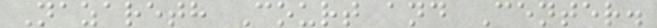Nazareth Court and Center.
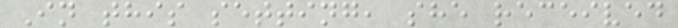In this setting, she received
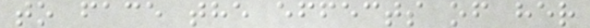to face the effects of her
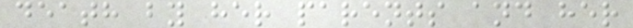death by her parents and her
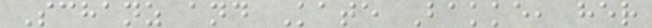Schanz and Kate Bakke, her
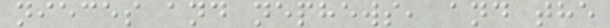nieces and nephews, and the
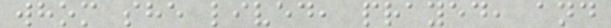whom she lived, prayed, and
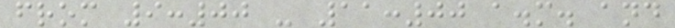from 9:00 - 11:00 a.m. and
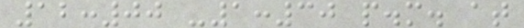12:00 -1:30 p.m. at
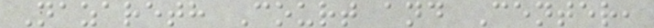Nazareth Court and Center,
